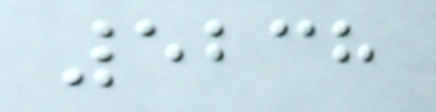5238
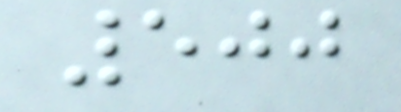500
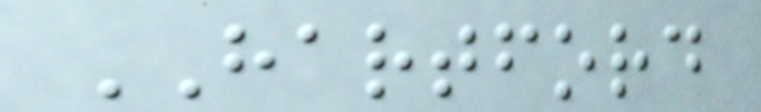HARTFORD
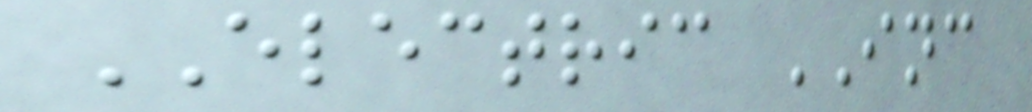ELECTRIC INC
